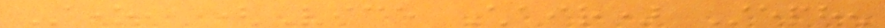Stone, (Vice Chair) Stephen
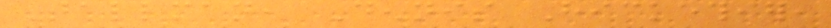Tallman, Dennis Hickethier,
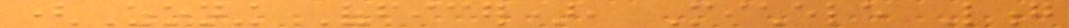(Zoning Officer), Michele Long
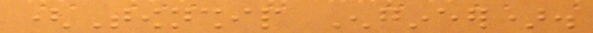(Township Engineer).
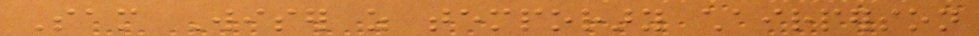Sam Wiser as temporary chairperson
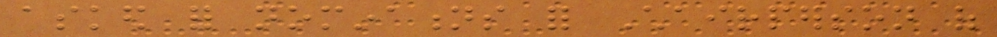asked for nominations for Chairperson of
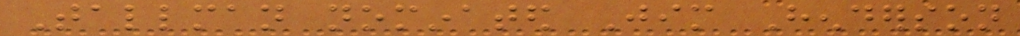Tallman nominated Jim Henderson
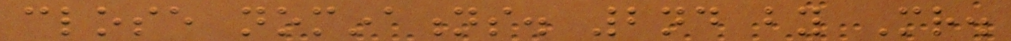close nominations. 2nd by Mr.
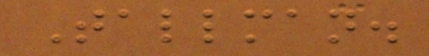Tallman.
